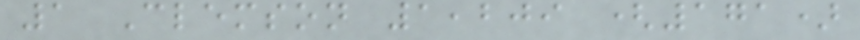1 Clemson 1,209 (171)
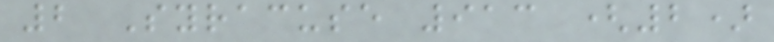2 Syracuse 913 (2)
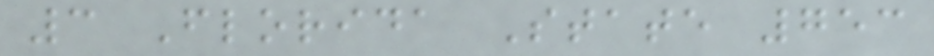3 Florida State 753
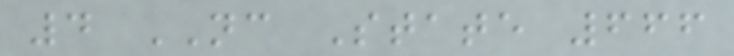4 NC State 666
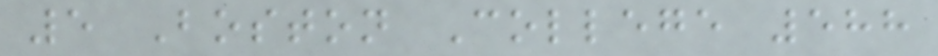5 Boston College 588
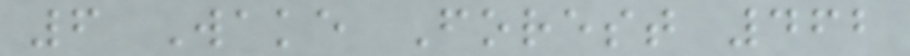6 Wake Forest 462
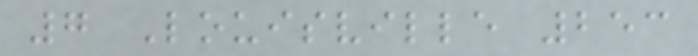7 Louisville 253
